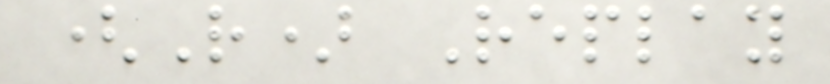(R) Replay
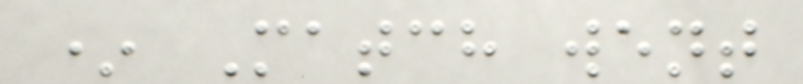* Match went
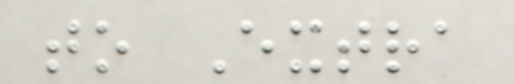to Extra
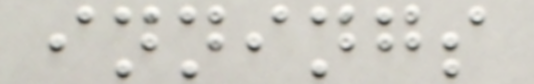innings
